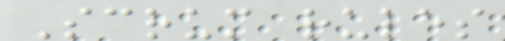Scrum rules
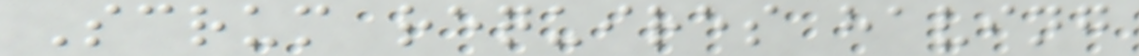Scrum requires having
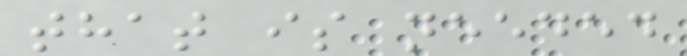that is needed
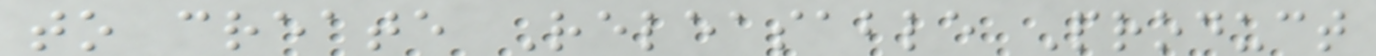to create Releasable Product
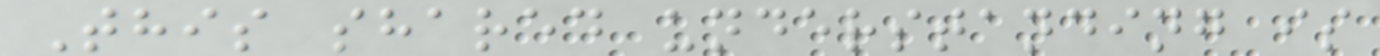This shared understanding is
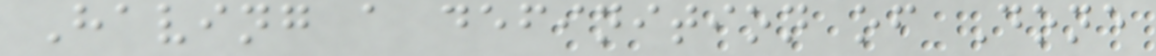Having a definition of Done
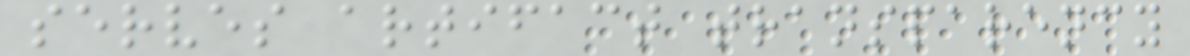serves artifact transparency
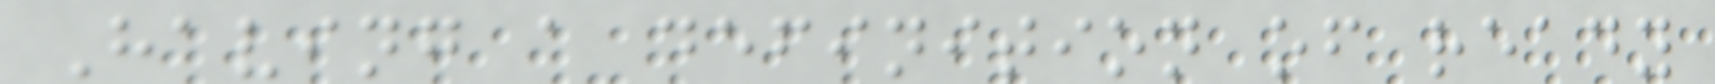Having a definition of ready
